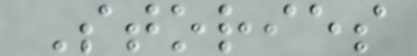Stories
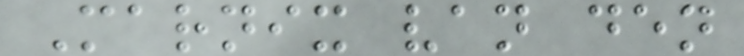Marnix van den
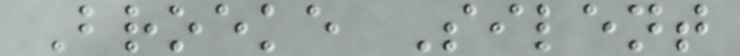Broeke Silent
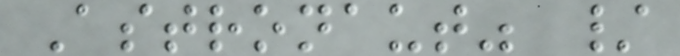Astronaut" /
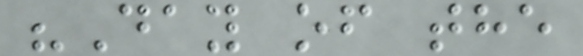"Day of the
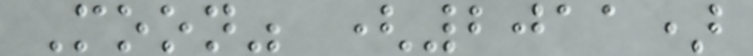Moon" (2011)
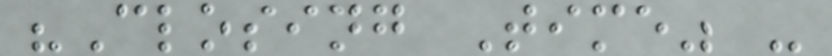"Closing Time" -
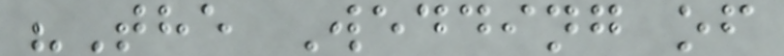"The Wedding of
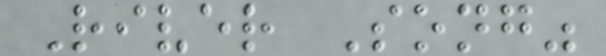River Song"
